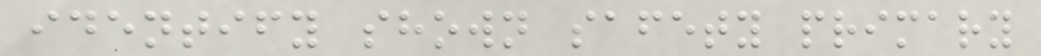identify shown safety primary
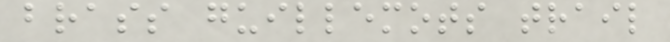brass guillemots trail
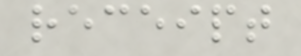receipt
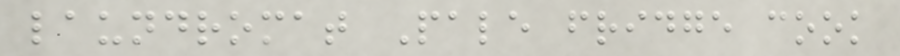laundromat Pale fridge cook
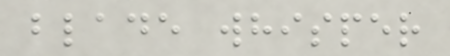blade whisper
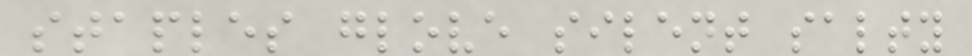staples glove silent salty
